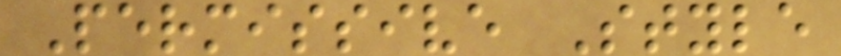Permissive Style
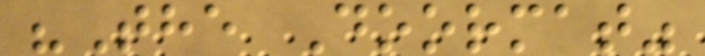"The Doormat"
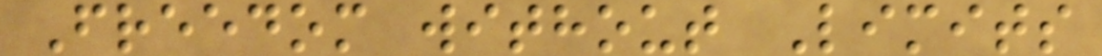Freedom without Limits
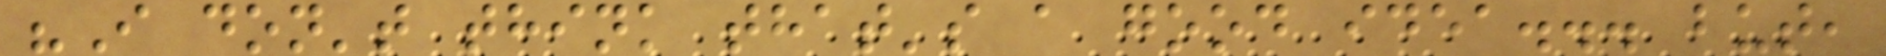"I don't think that's a good idea... but,
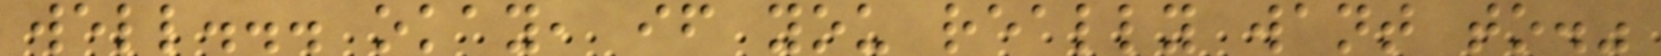well... okay, if you really want to."
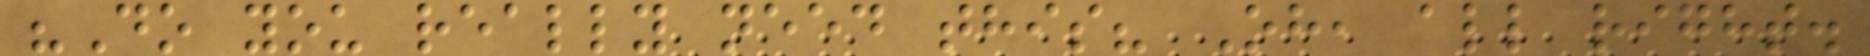"Do you really need this? Oh, all right.
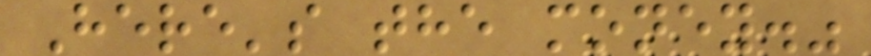Here's the money."
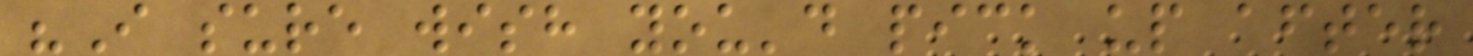"I sure wish you'd pick up after
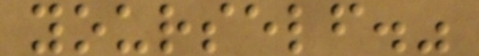yourself."
